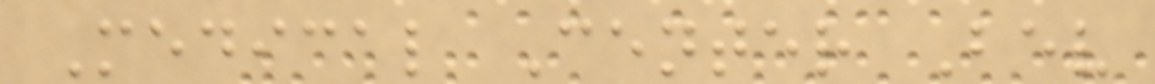Medical Center Bev
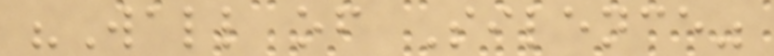"Wall of Silence"
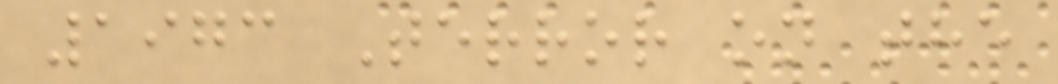1973 Terror on the
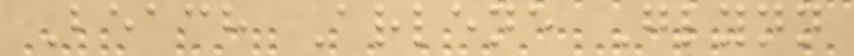Beach Arlene Glynn
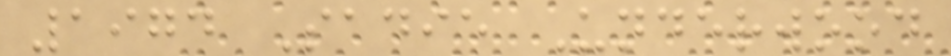1974 Sadie Underwood
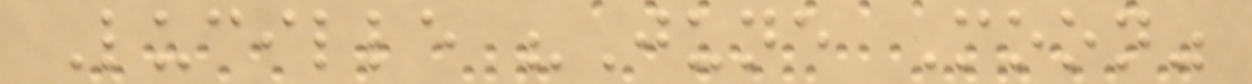Lucille "June Moon"
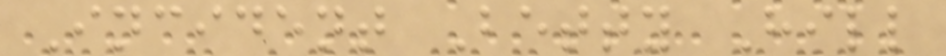Incident Betty Hill
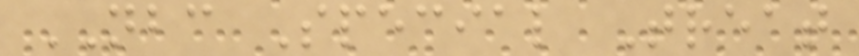NBC Special Treat
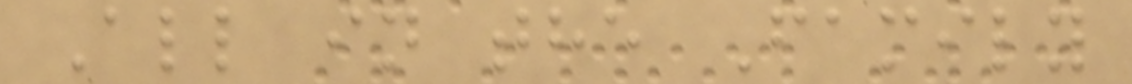All in the Family
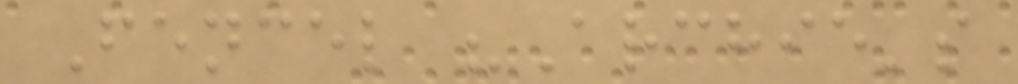Fencel "Archie's
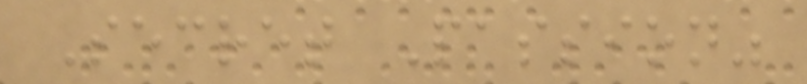Secret Passion"
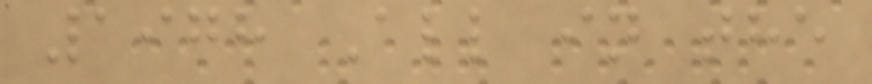1978 All in the
